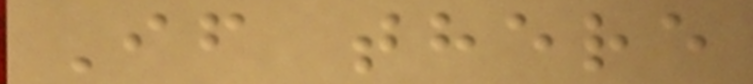If there
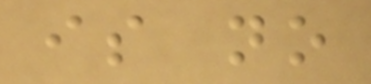is no
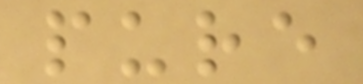pure
